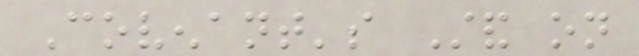Covenant's Stand on
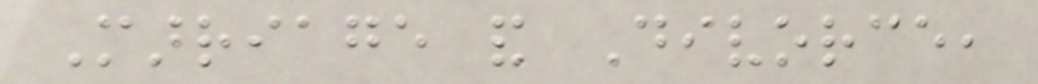Marriage and Divorce,
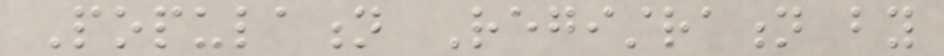Population Registration by
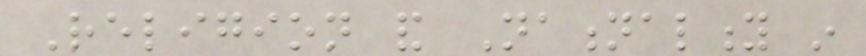Religion and Nationality in
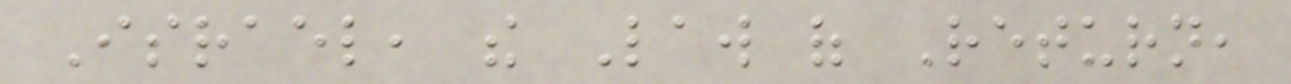Israel, the Law of Return,
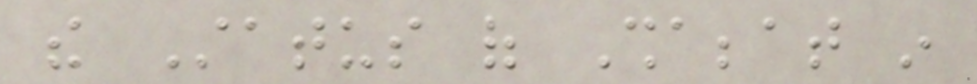the Status of Shabbat in
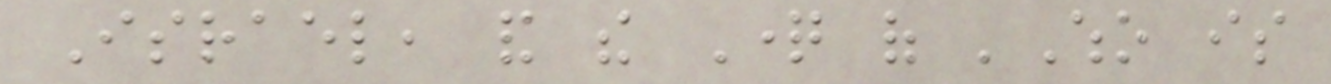Israel, and the Question of 'Who is
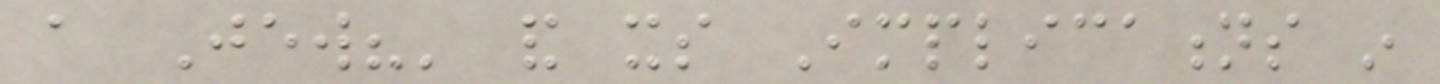a Jew?' and its Implications in
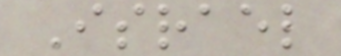Israel
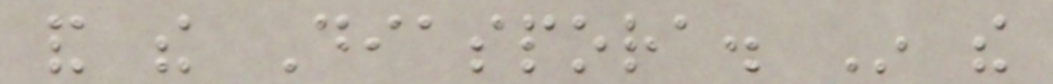and the Diaspora. In the
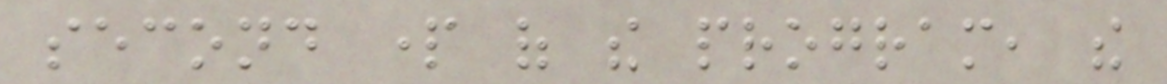second part of the program, the
